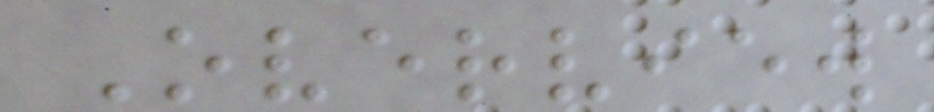Overview
